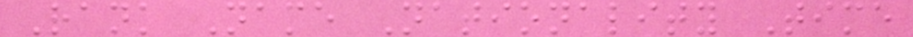Rank Name Nationality Time
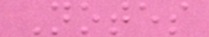Notes
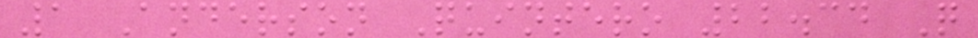1 Anderson Quintero 22.34 Q
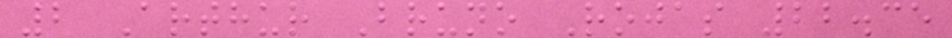2 Arthur Bruno Rojas 22.35
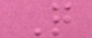Q
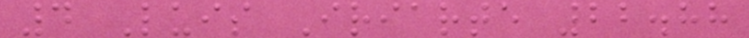4 Luis Iriarte 22.88
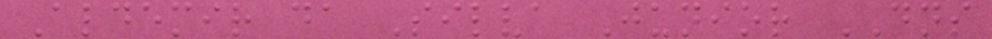Aldemir da Silva Junior DNS
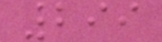299
